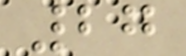27
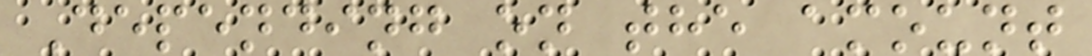Depending on the amount
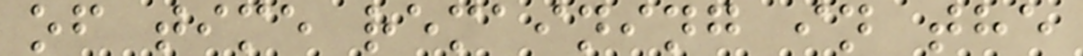of time remaining in the
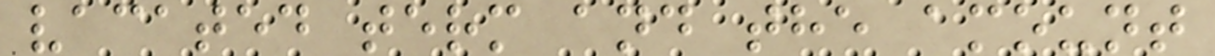vacated term and the amount
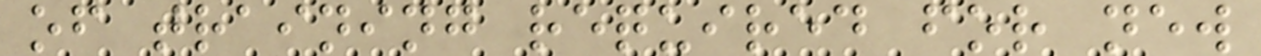of training required for new
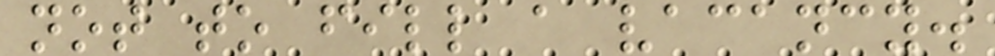not to fill a vacancy.
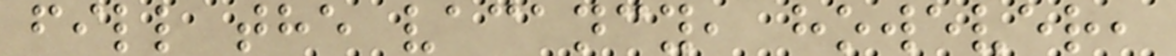fill the vacancy, however,
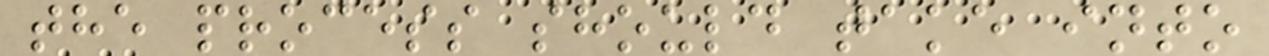the process should take into
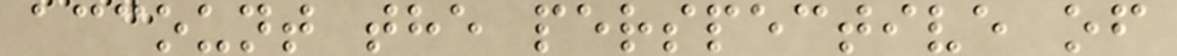account the perspective of
